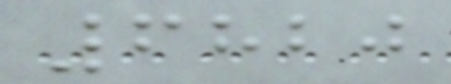6820
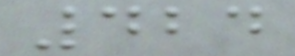424
